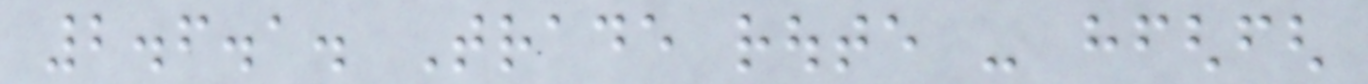2.6.1. Trade route - hfghfgh
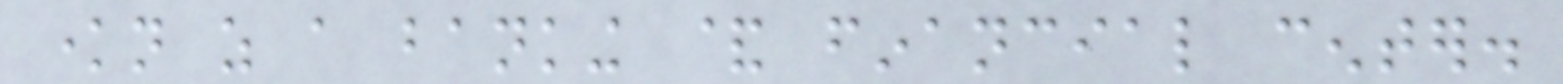known as a banking & financial center.
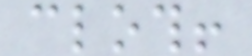cloth!
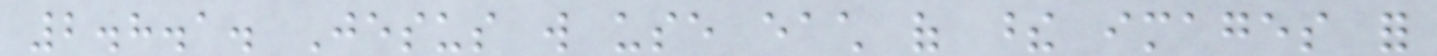2.8.1. Jesus will use each of these images for
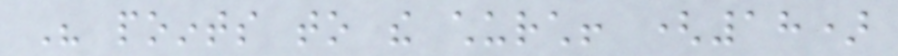His points to the church! (18)
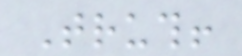Truth!
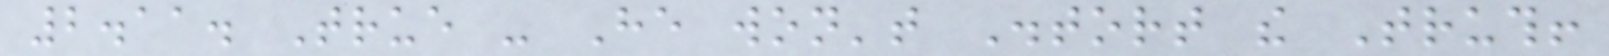2.11. True - He won't Distort the Truth!
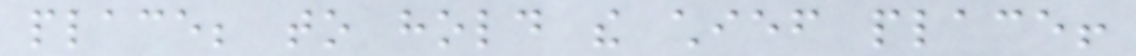place; to hold the chief place!
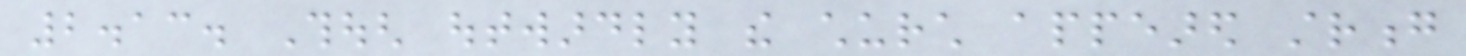2.13. Though outwardly the church appeared strong
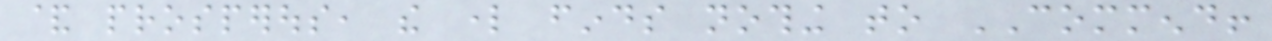& prosperous, the lord finds nothing to COMMEND!
